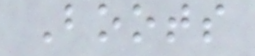Boots
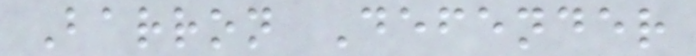Barron Defender
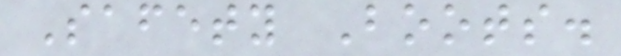Safety Boots.
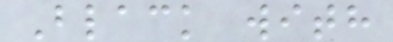Black with
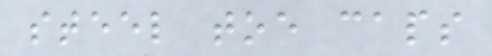steel toe caps
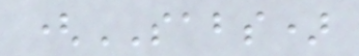(SABS)
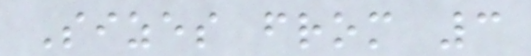Sizes from 3
